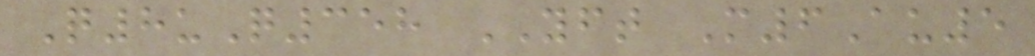Q8uQ358 YFT M6Au5
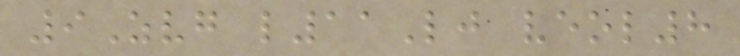9Zvg l11Lj veol8
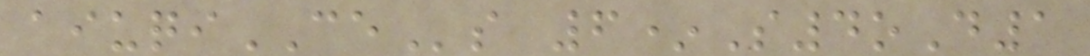aiuqiCEs 6*S4oD1
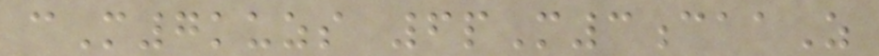cM7kuzs 6pM3caaZ
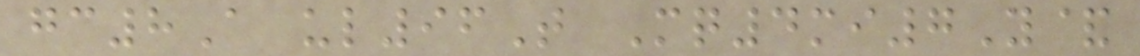gc8A ul96T Mq4mi7Y&
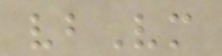vbVm
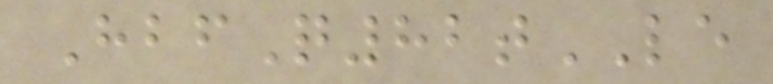HbfQ82tLE
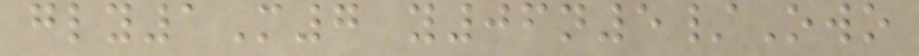gly1M7 y06n5/Owo
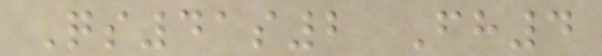Qs41s2 Fh4
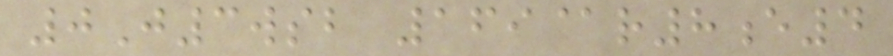0J3wsb 169@r8e4
